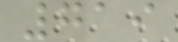719
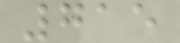715
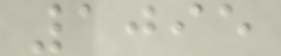1095
